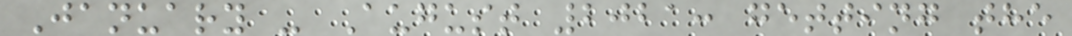January - August 2021: getting the
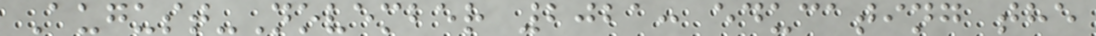August-November 2021: educating the
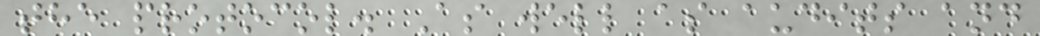the protocol. As well as audits and
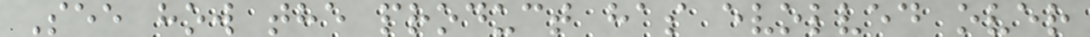See how the product has evolved over
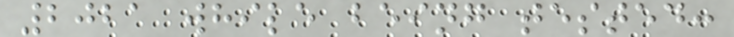2021 while being tested:
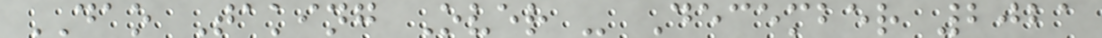DAO Taking Over - December 2021
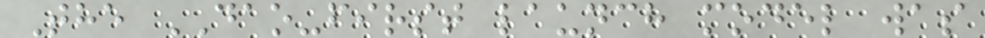The DAO-first launch model was
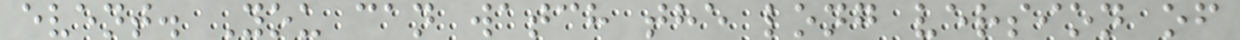event. You can watch the long version of
